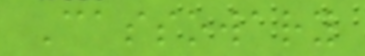Cassowary
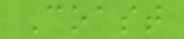Coast
